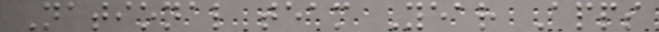National team Year Apps
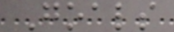Goals
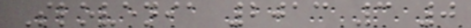Slovenia 2013 3 0
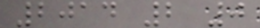2014 2 0
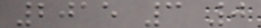2015 3 0
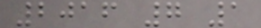2016 7 1
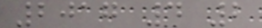2017 4 2
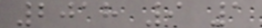2018 9 1
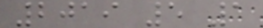2019 5 1
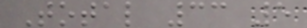Total 33 5
